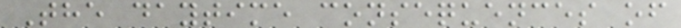The daytime consequences of
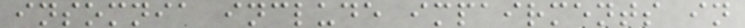insomnia include impairments in
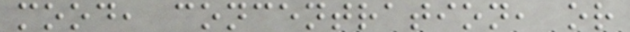mood, concentration, or
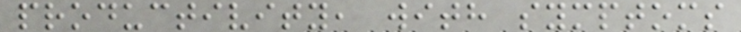productivity, with symptoms
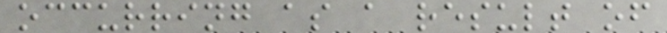occurring as a result of
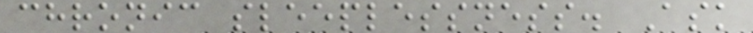chronic sleeplessness. Ask
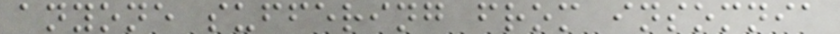anyone suffering from insomnia
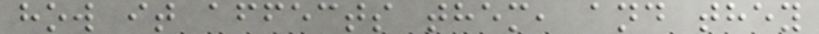how it affects them, and they
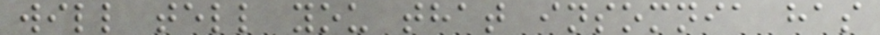will tell you that insomnia has
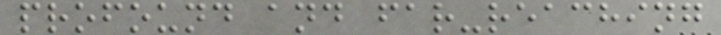profound and far-reaching
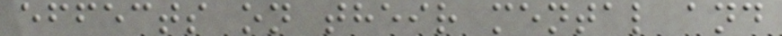effects on their mental and
